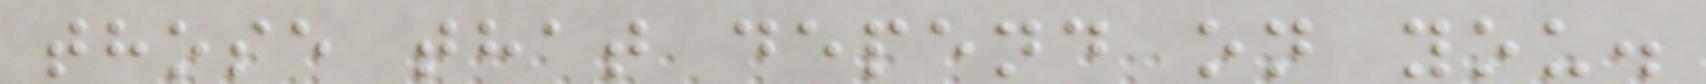those that depend on you.
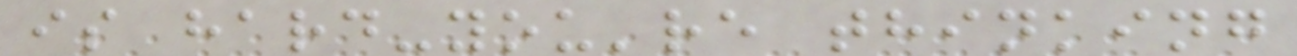is hard-you're thinking
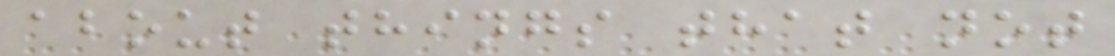about things that not
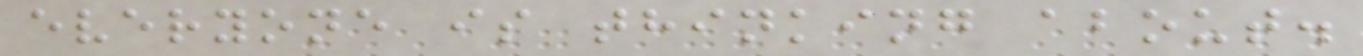everyone is thinking about.
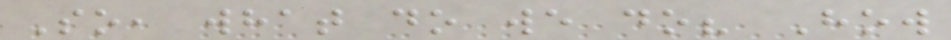So, what do we do? How
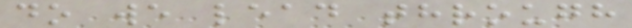do we lead through
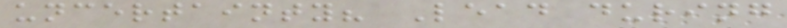uncertainty? Lead during
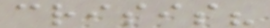crisis?
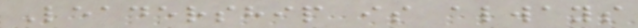Leadership is always
